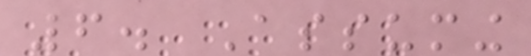6. Assuming
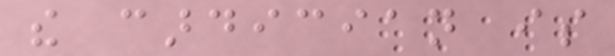the cardician is
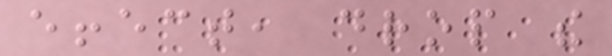effect, drop the
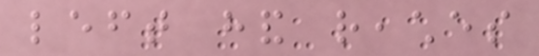left hand reaches
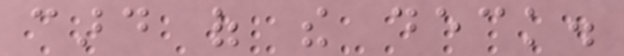card of the deck.
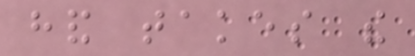hand takes the
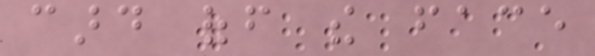card off the face
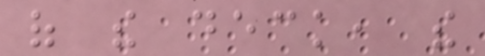of the deck, the
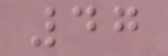47
